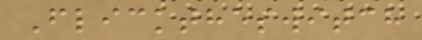Flicktheswitch
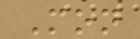Mon
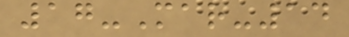17-Mar-14
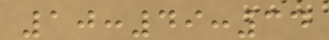10:49:34
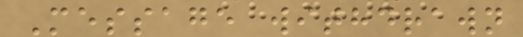Message withdrawn
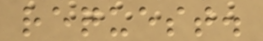request.
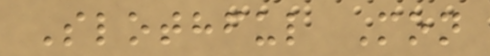Slothful Mon
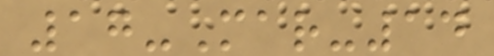17-Mar-14
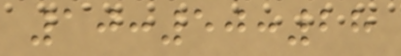10:50:28
